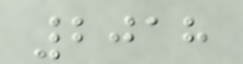2018
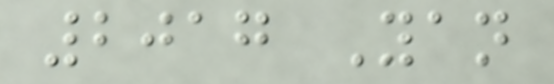2017 Yan
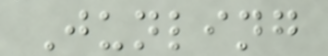Junling
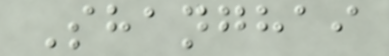Shanghai
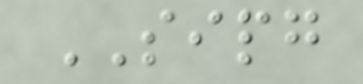SIPG
